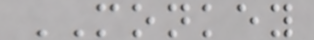MONKEY
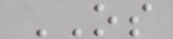OS
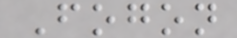Fogon
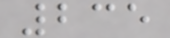235
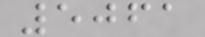5061
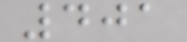401
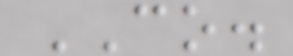CO.
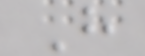H
